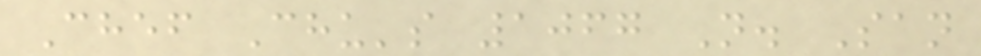Chef Chu's 1067 N. San
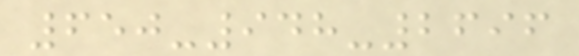650-948-2696
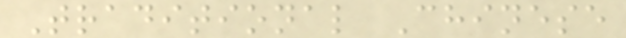Traditional Chinese
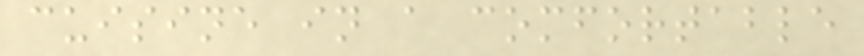cuisine in a comfortable
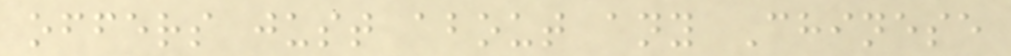offers just about any Chinese
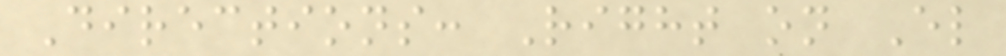Directions: Right on El
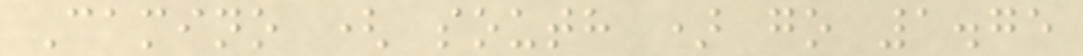Camino ( south ) go 1.75
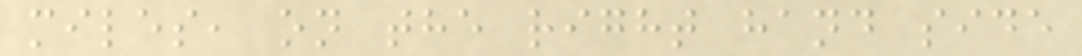miles, on the right hand side
